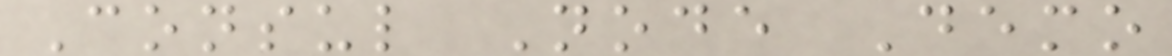Consul Node Demo
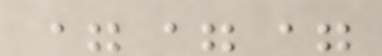===
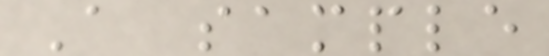A sample
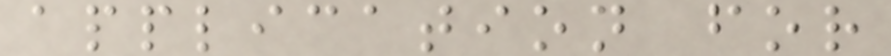application for
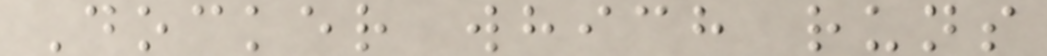Docker which runs
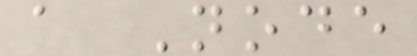a Node
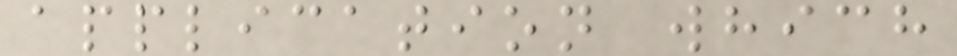application which
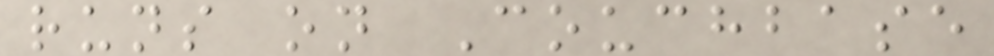runs on Couchbase
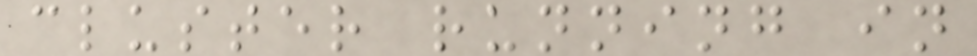cluster running in
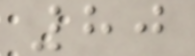80
